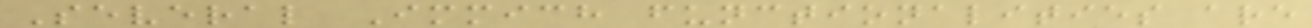Several Immich functionalities are
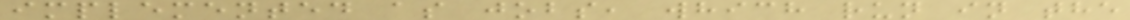implemented as jobs, which run in the
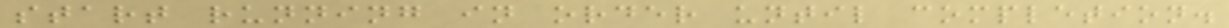start running in order until completion.
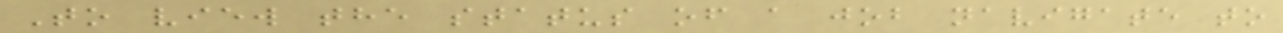To view the status of a job navigate to
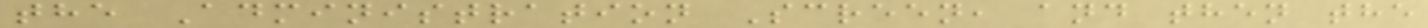the Administration Screen, and then the
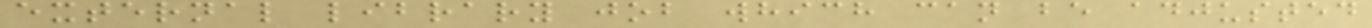external library job which can be adjusted
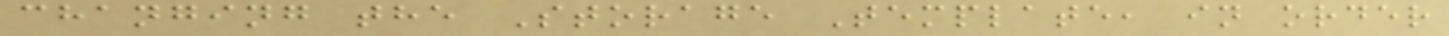changing the Storage Template, in order
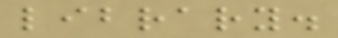library.
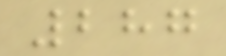287
